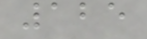125
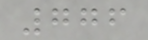776
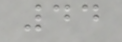44
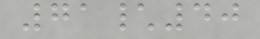71\40
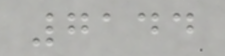7144
